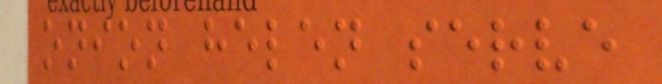onion helen serve
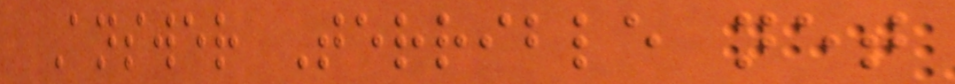Answer Terrible net
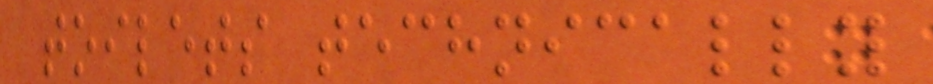toilets technically
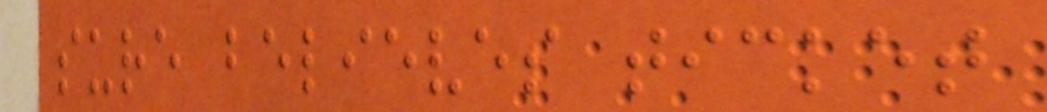sure believes ticket
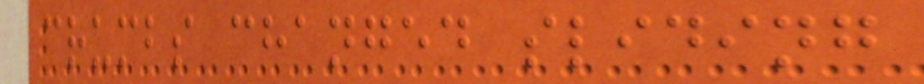crumbs changed sliding
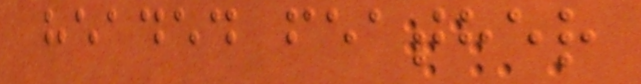headed feather
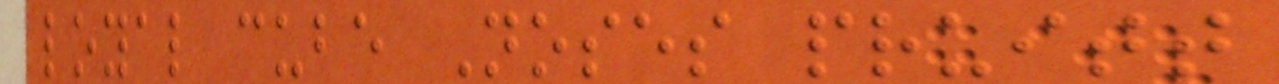loyal cube Noses pruitt
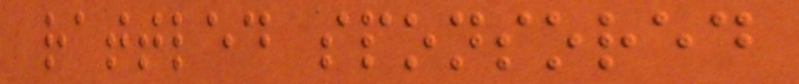rattled sponsored
